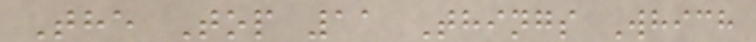The Top 11 Things Which
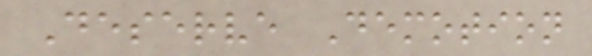Deserve Demotion
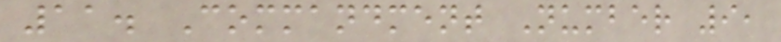11. Commandment Number 9,
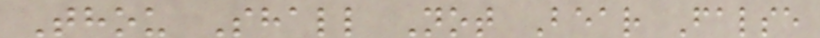Thou Shall Not Bear False
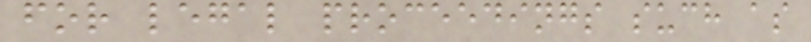for legal proceedings such as
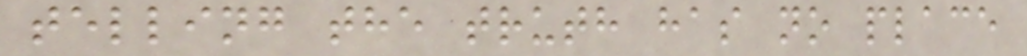telling the truth has no place
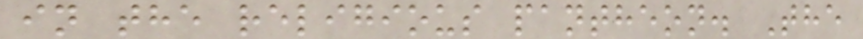in the religious pantheon. The
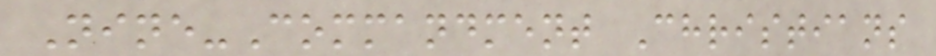Nine-Commandment Christians
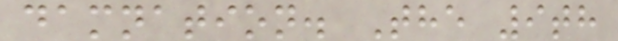damnation. The 9th
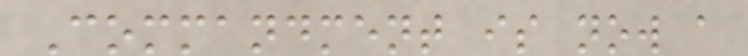Commandment is now a
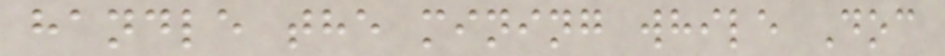handle the mining while Doc
